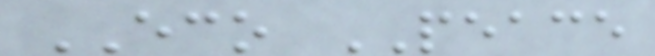ECO PEACE
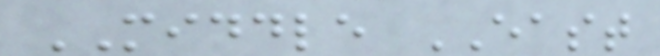MIDDLE EAST
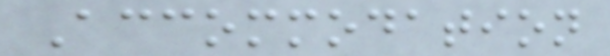Accommodation
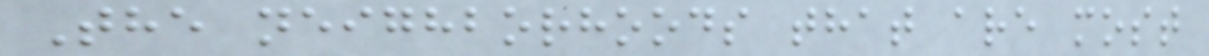The neighborhoods that are most
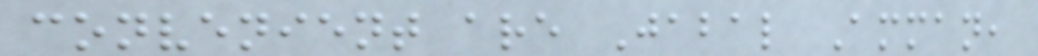convenient are Jabal Amman,
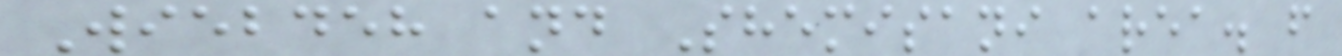Wiebdeh and Shemisani area. f
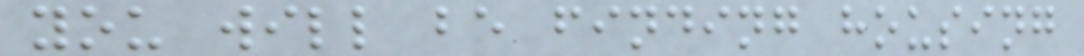you will be finding housing
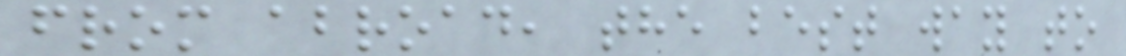from abroad, the best way to
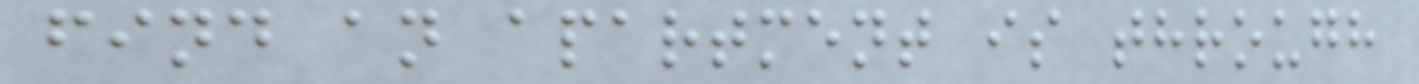find an apartment is through
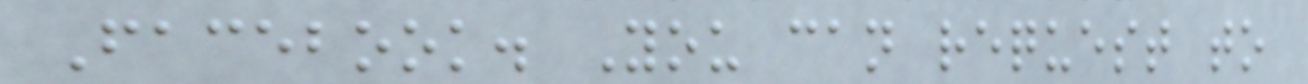Facebook. You can request to
